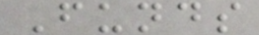Funds
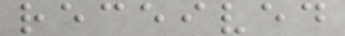received
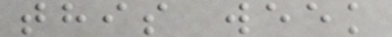this week
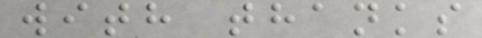with thanks
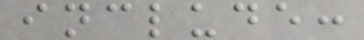include:
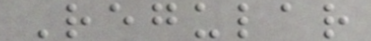Regular
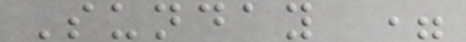Sunday =
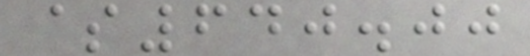$640.00
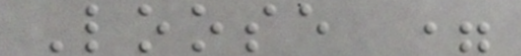Loose =
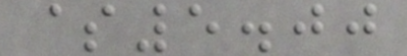$5.00
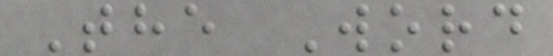The Word
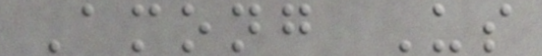Among Us
